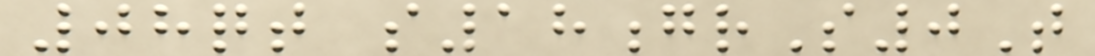08qt s18grS0T
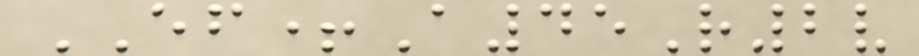EF+A45R2v
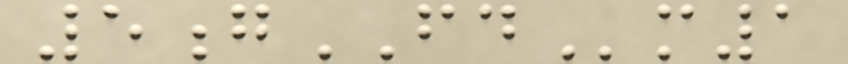5gFDm1
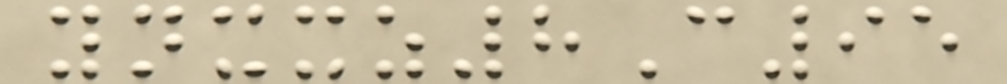ynxxz8C95
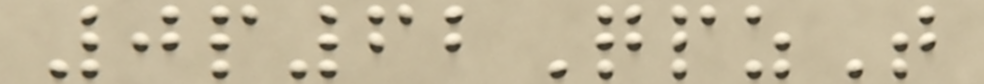0p62QpzT
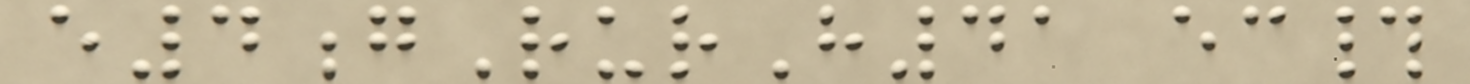e4gRurH41 ec#
